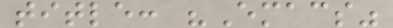title: "Emacs"
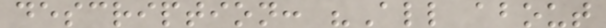description: "All about
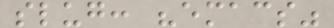slug: "emacs"
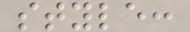style:
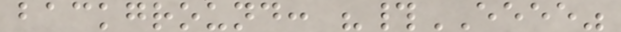background: "#EEEE"
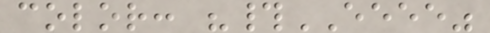color: "#EEEE"
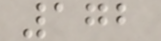172
